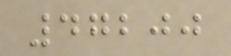47200
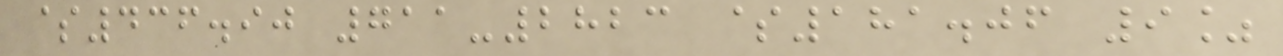$436.90 711-2823 $181.06 9%
